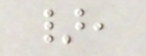},
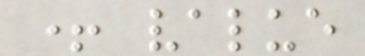+ value
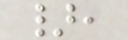},
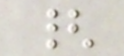{
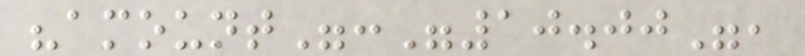"amount":"10.00",
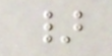}
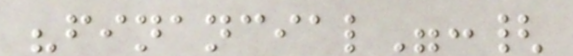"financial":{
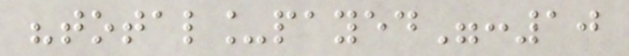"total_payed":10
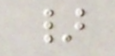}
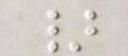}
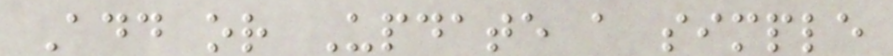Add or Update a simple
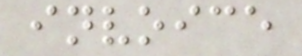invoice
